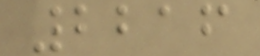2216
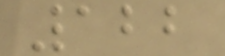122
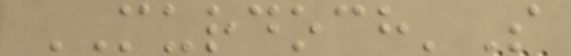MURDOCH'S
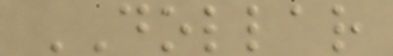DOLLAR
